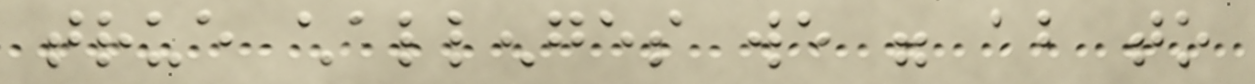true challenges we were about to
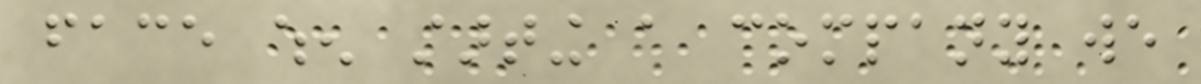face when starting a company we
